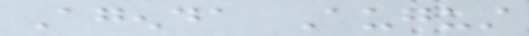Agenda August
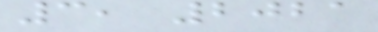3, 2021
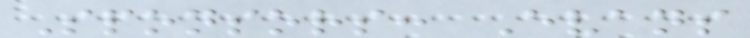Sponsors: Evans
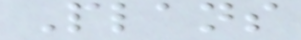Plans
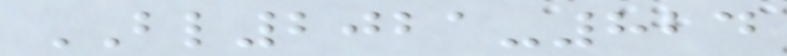BL2021-824
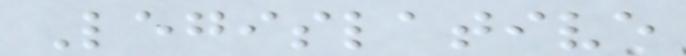Legislative
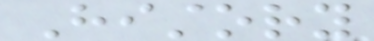History
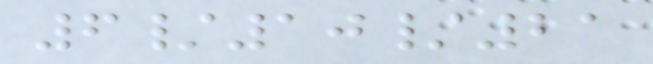6/10/21
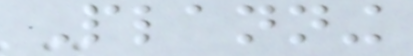Planning
